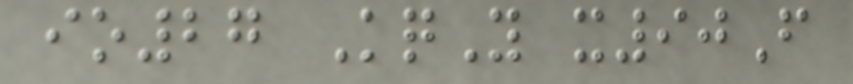io27 KqY x90F
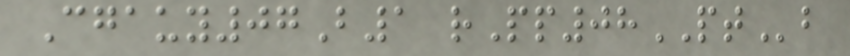Cgauy07B1 rPp08PTb
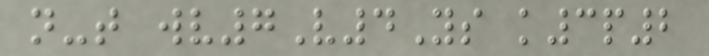n-t wv7V4Ys k3p2
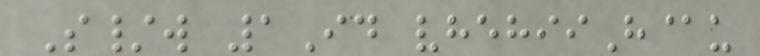S/w 1Id vhehiiH@u
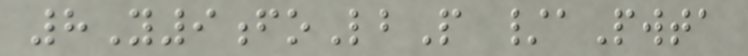8Y9foLbP /aPwta
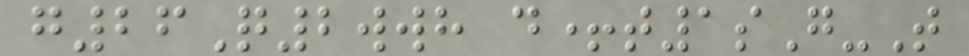g26Q2wwh d+t1sG-T
